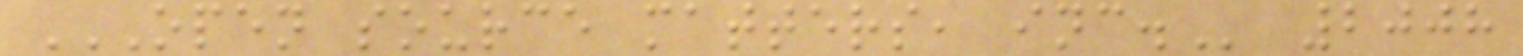OPEN SOURCE MATTERS, INC. 2008
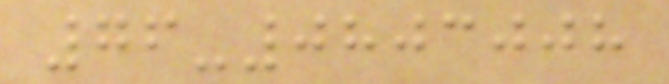76-0803008
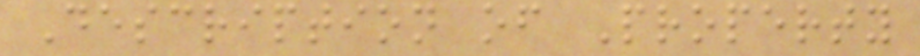Description of Property
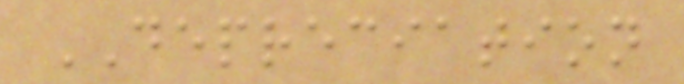DEPRECIATION
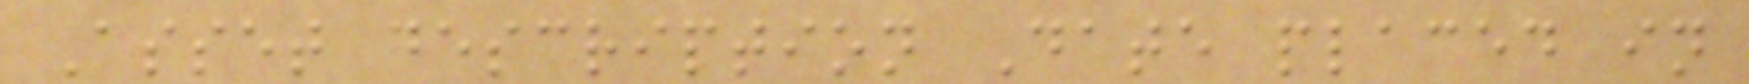Asset description Date placed in
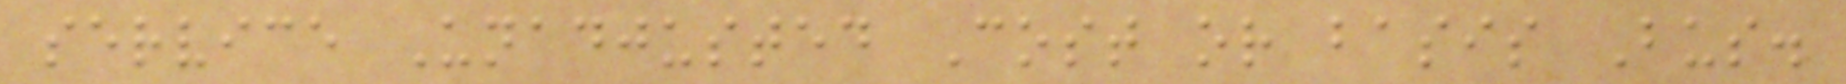service Unadjusted Cost or basis Bus.
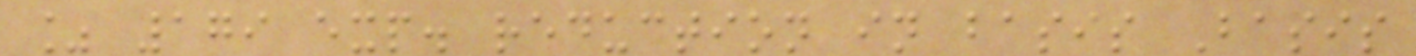% 179 exp. reduction in basis Basis
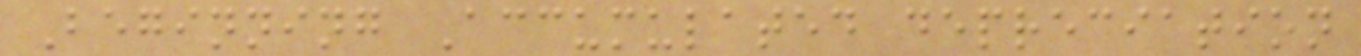Beginning Accumulated depreciation
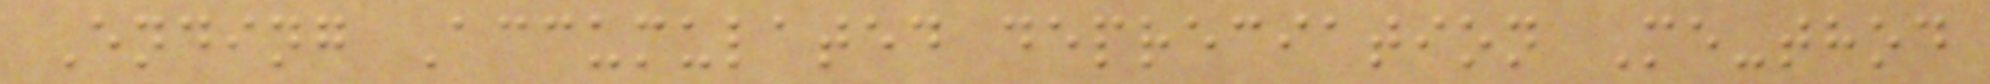Ending Accumulated depreciation Me-thod
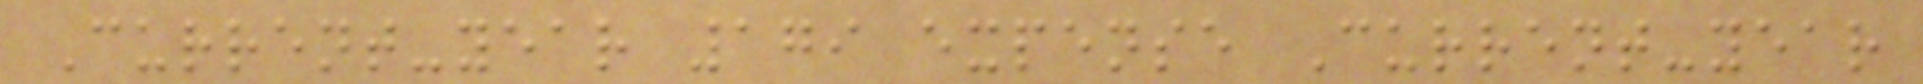Current-year 179 expense Current-year
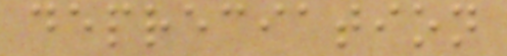depreciation
